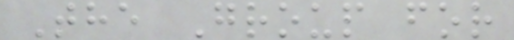The Group for
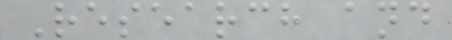Research and
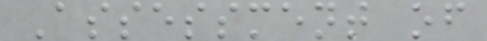Assessment of
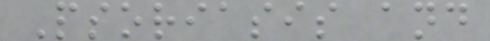Psoriasis and
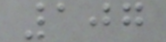107
